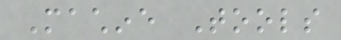Machine Tools
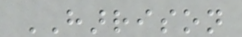HARRISON
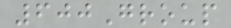600Group
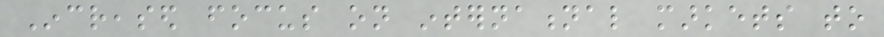Increased focus on international markets to
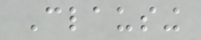Clausing
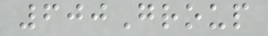600Group
